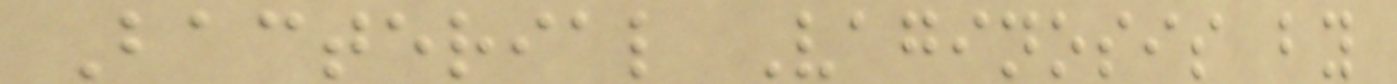Bacterial Vaginosis by
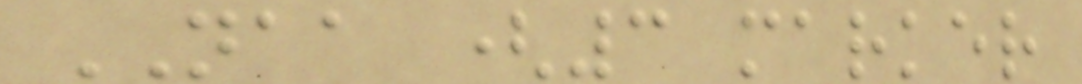NAA (3 marker
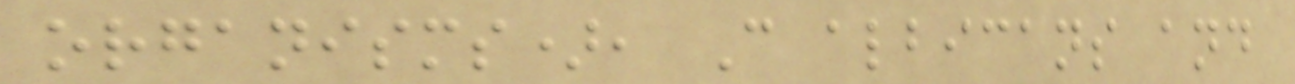organisms), C albicans and
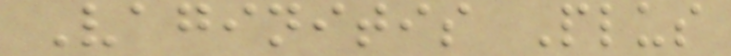Vaginitis Plus
